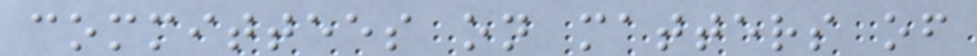committees on matters of
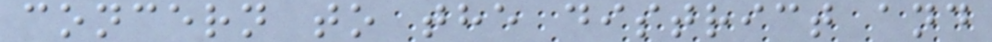concern to the district and
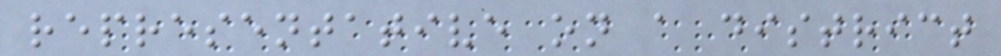representative on a district
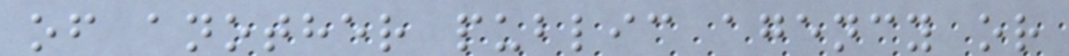of another public agency or
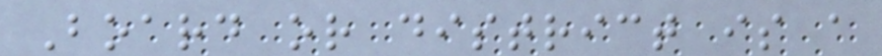Board or district is a
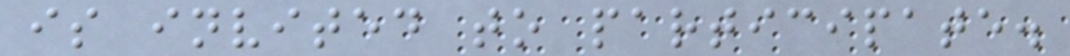is invited to participate.
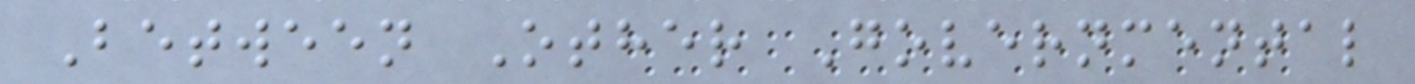Between Other Governmental
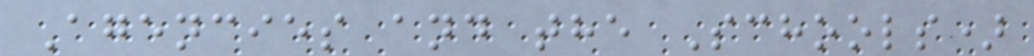Agencies and the Schools)
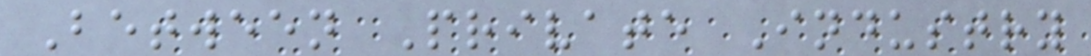Between Private Industry
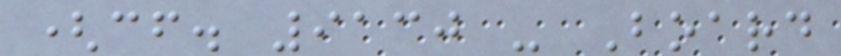(cf. 9130 - Board
